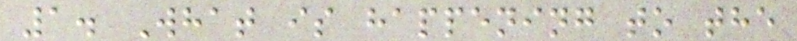1. What is happening to the
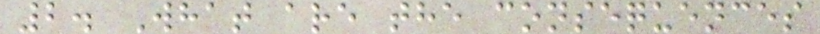2. What are the consequences
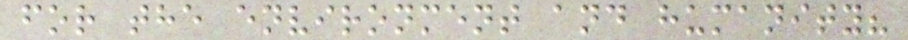for the environment and humanity?
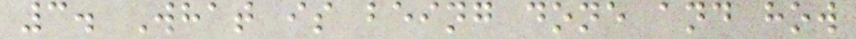3. What is being done and how
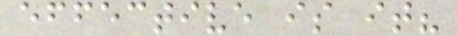effective is it?
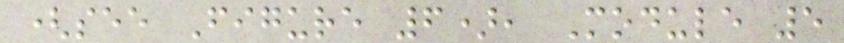(see Figure 6), Module 5
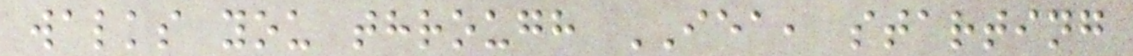walks you through IEA, starting
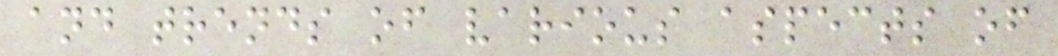and trends of various aspects of
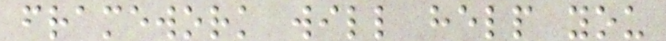framework will help you
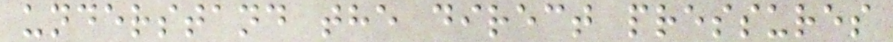understand the direct pressures
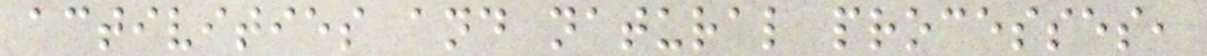activities and natural processes,
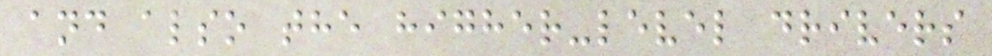and also the higher-level drivers
